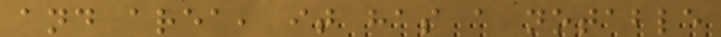and area, it has a notable
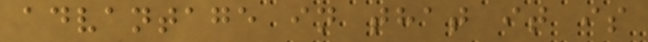advantage in that it is
